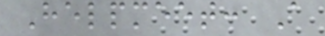Helpmeet: A
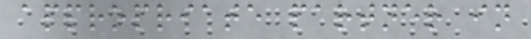appropriate partner in
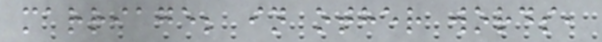marriage; in other words,
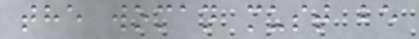the woman must be
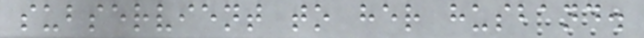subservient to her husband.
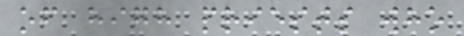of high priests who
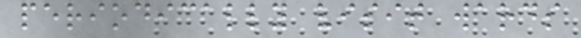periodically visit wards
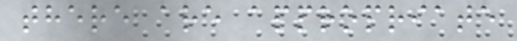there are appropriate
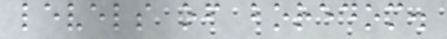levels of boredom.
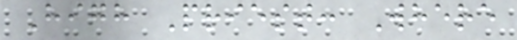High Priest: Where
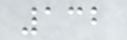132
